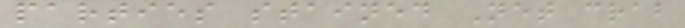parties stained Net crab
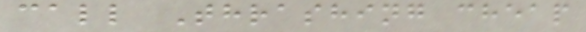call Thrashing cheap
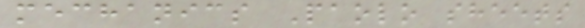mechanics Paolo sheets
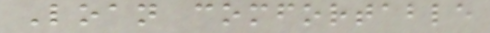Loan comfortable
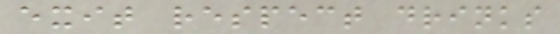exit respect drinks
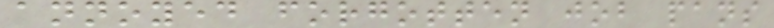annoyed forgotten job pans
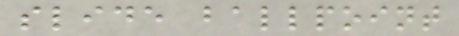slide ballpoint
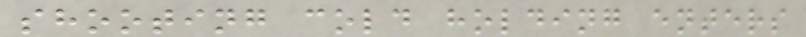shooting cold holding enters
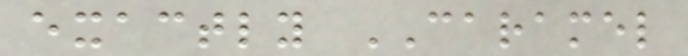exactly CARAMEL
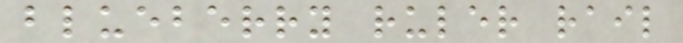blueberry ruler rail
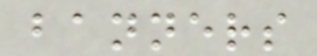banners
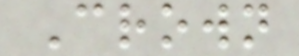Crown
